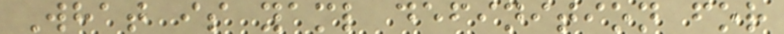What is yaml definition for
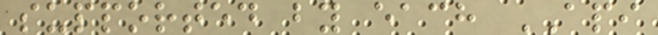supported by each API
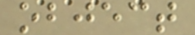object
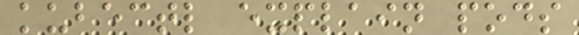kubectl explain pods
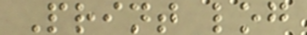Print log
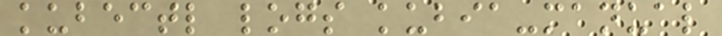kubectl logs kubia-manual
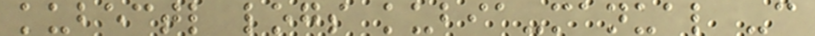kubectl logs kubia-manual -c
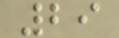29
